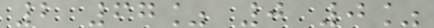2 67% 0 0%
